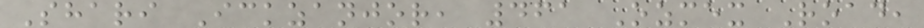Shari Ickzanjor, 461 Ozmex Road,
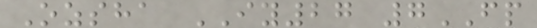Ozsha IY27 7FP
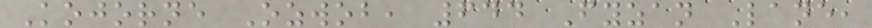Kojorne Ozwob, 644 Fyzan Lane,
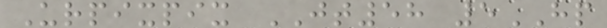Urpixpix JT58 5HP
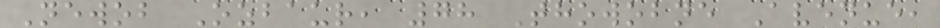Newob Ozbaur, 78 Thowobne Avenue,
